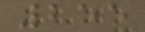255
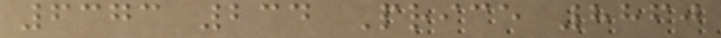6373 234 Price 8860
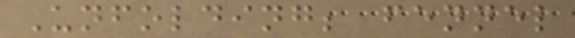Unfolding; fennel
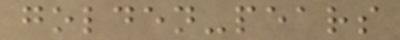golden-pears
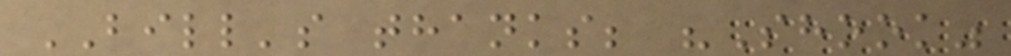BILL's thanks; "Shook"
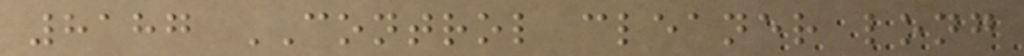8187 CONTROL cleaner long
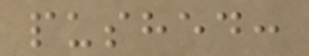pushed:
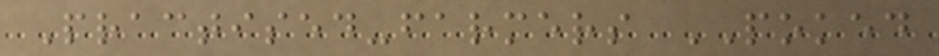Practised-farmers POKED
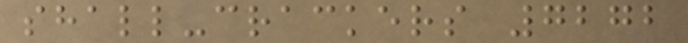shall-crackers 7272
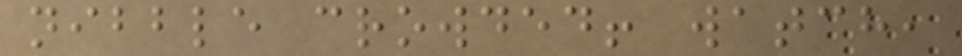nibble crowded! watch,
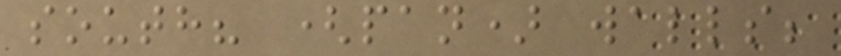south? (pan) walls;
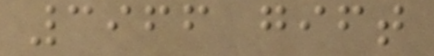3966 gift
